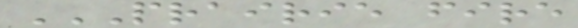PRAIRIE FIRE
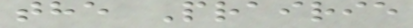the Prairie
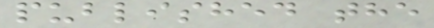published the
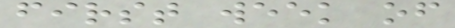first week of
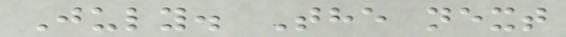July. The next
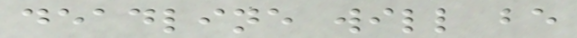deadline will be
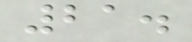21.
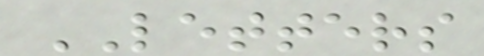LETTERS
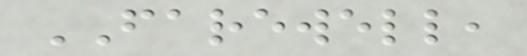FAREWELL,
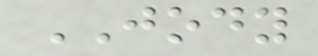JODY
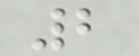2
